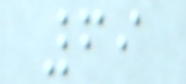69
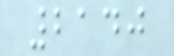2140
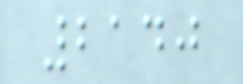2140
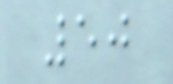50
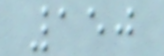150
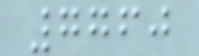7760
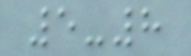5-8
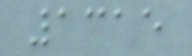1315
